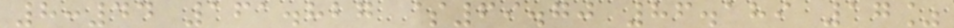8:44 161.827 $69.70 86.189 17%
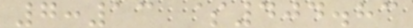7:13 $404.83
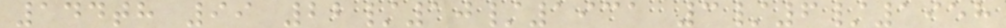144th 99 22/10/1931 3/6/1958
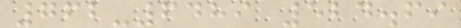762-6489 524.69
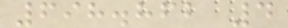698.862 4
